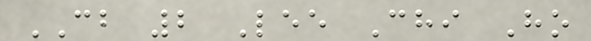CB 2 Lee Chi Ho
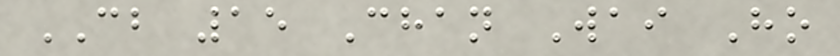CB 15 Chan Wai Ho
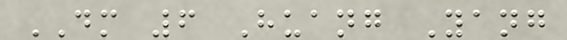DM 6 Huang Yang
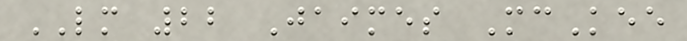LM 22 Jaimes McKee
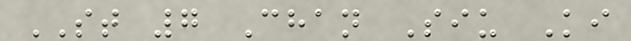ST 7 Chan Siu Ki
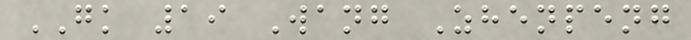GK 19 Wang Zhenpeng
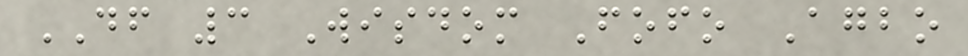DF 3 Wisdom Fofo Agbo
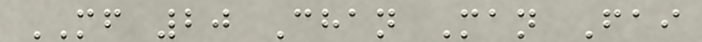MF 20 Chan Man Fai
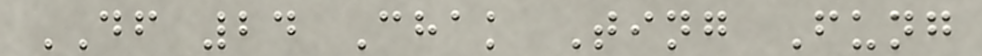DF 24 Chak Ting Fung
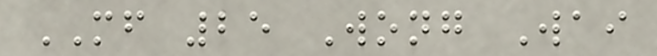MF 25 Wong Wai
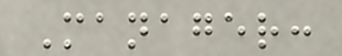Manager:
